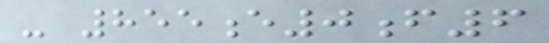- 855e0f6
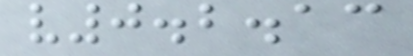v0.2.13
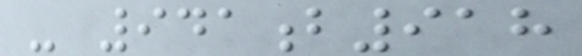- 941b918
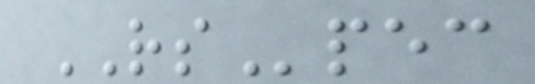RSpec
